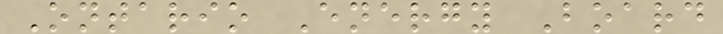Ontario Energy Board
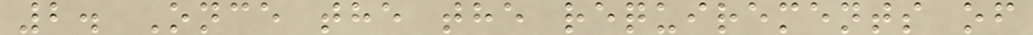2. Once the the requirements of
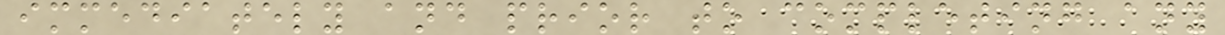immediately and prior to completing any
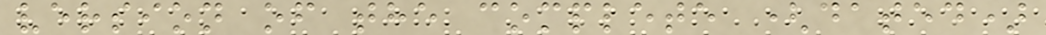version of the complete (dated)
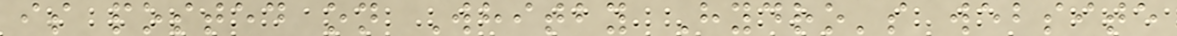is posted on Whitby Hydro's website
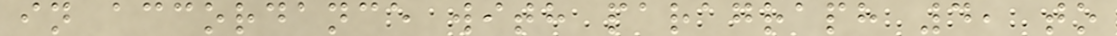in accordance with paragraph 4, to
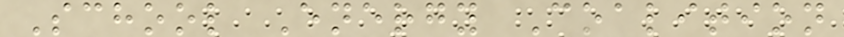School Energy Coalition
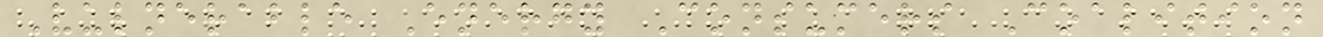Vulnerable Energy Consumers Coalition
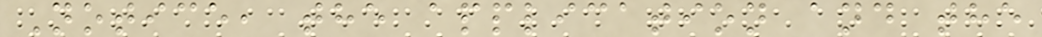Notice, the application and the
